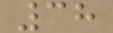38
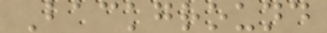Background
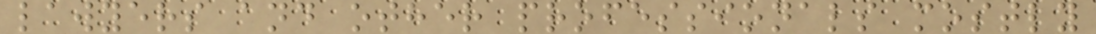lawyers and other professionals mostly
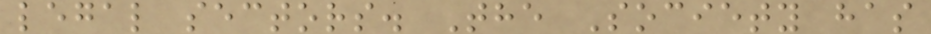legal sectors. The Society has
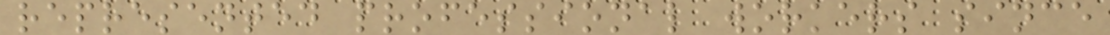represented professional workers since
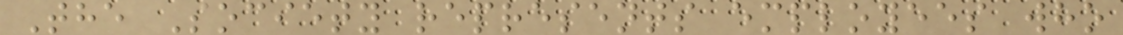The Society represents employees who
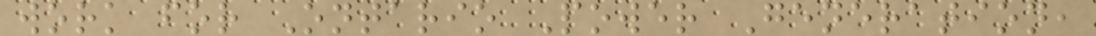work for Ontario Power Generation,
